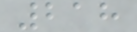218
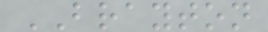BRAYTON
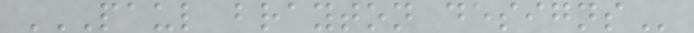PAUL BRAYTON DESIGNS
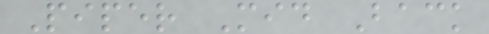Piper Mid Back
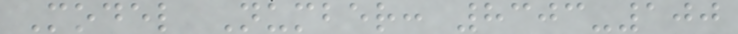Model Number: 8303-100
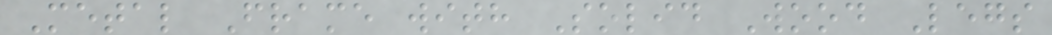Metal Frame with Solid Wood Legs
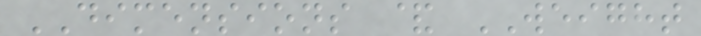DIMENSIONS & WEIGHT
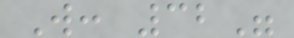W: 32"
